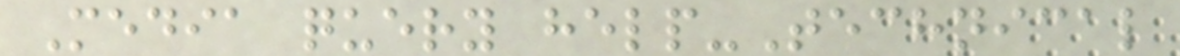Media query help-Technical
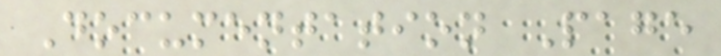Documentation Page
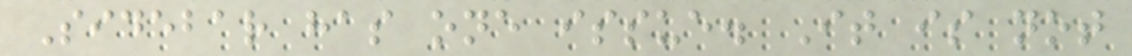Sidebar has one issue. It is not
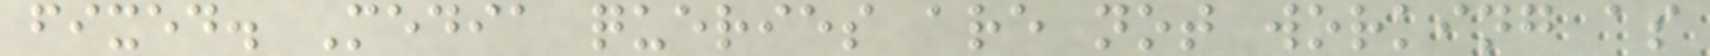fixed. Media queries are not working as
